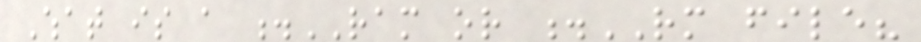What is a .RAM or .RM file?
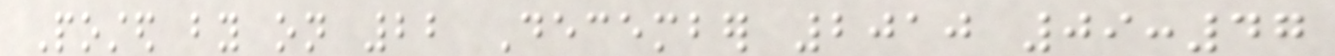Posted by on 22 December 2010 09:47
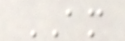AM
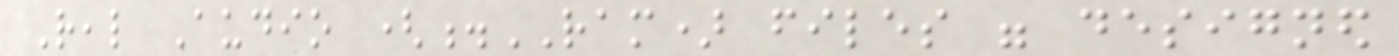Real Audio (.RAM) files were designed
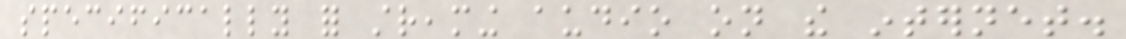specifically for streaming audio on the internet.
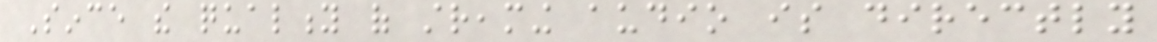Since the quality of streaming audio is directly
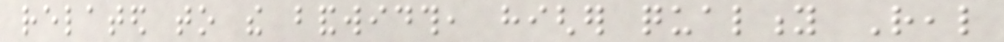related to the bandwidth, higher quality Real
